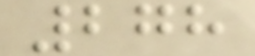278
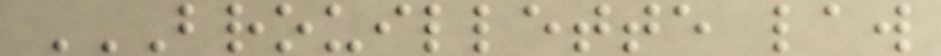BROUILLETTE LAW
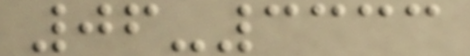06-3333
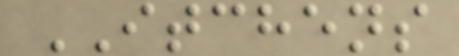ITCHENS
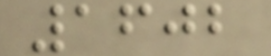1602
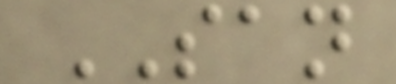SAN
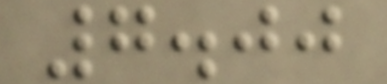7.00
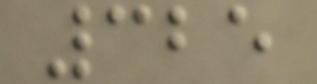325
